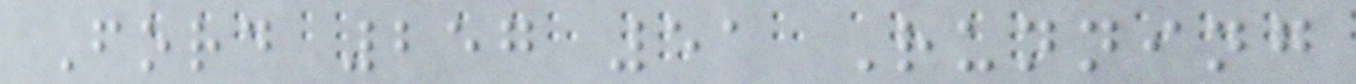Ford 257 51 Running
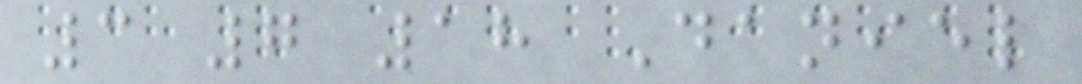3 7 18 Daniel
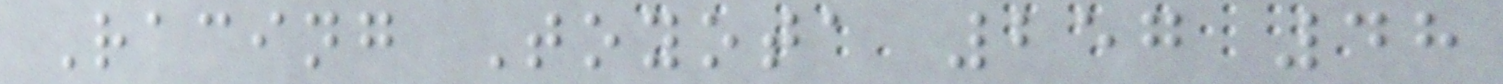Racing Toyota 257 48
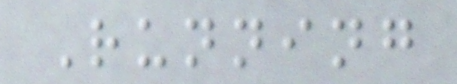Running
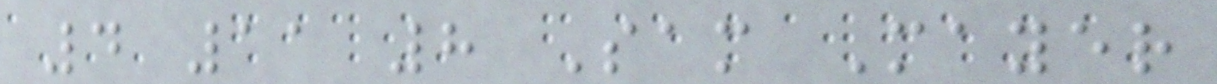4 11 8 Sam Mayer
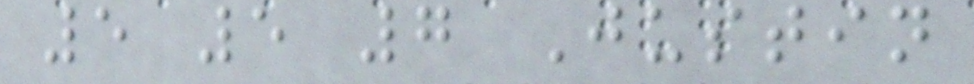5 5 7 Justin
